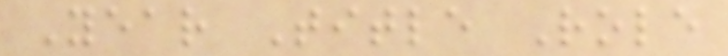Year Title Role
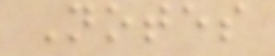Notes
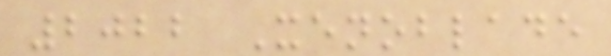2022 Xenoblade
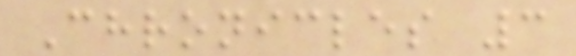Chronicles 3
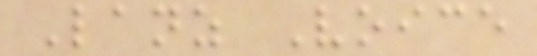Lanz Voice
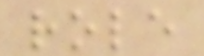role
